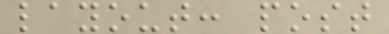layout: post
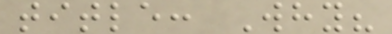title: Why?
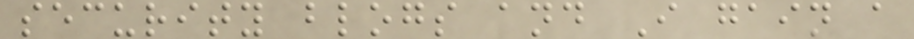security blogs and I gain a
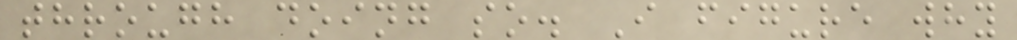through doing so. I figure why
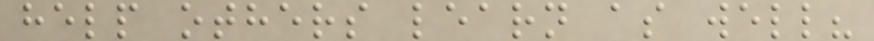help others learn as well?
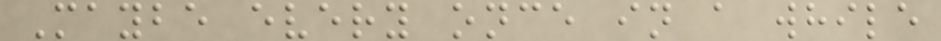Maybe every once in a while
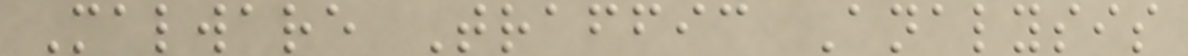Malware Traffic Analysis
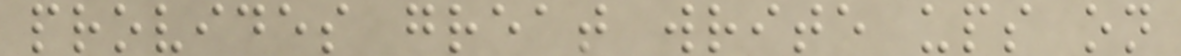provides great write ups on
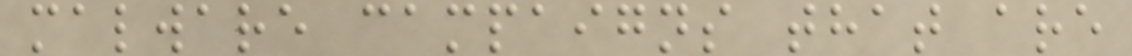malware campaigns that are
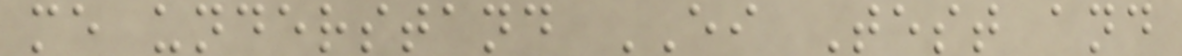me understand EI Test and
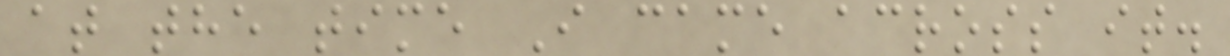at the time I came across it.
